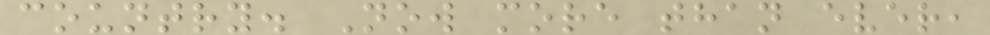country. Now more than ever,
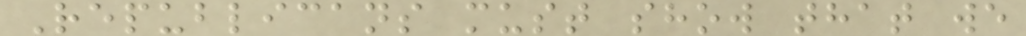Republicans must show that we
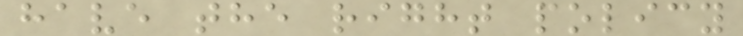have the right policy
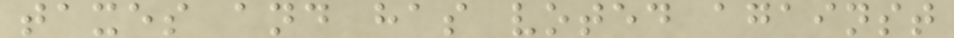taxes and has voted against
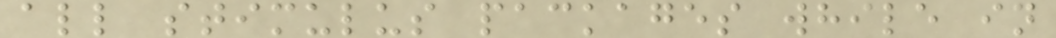all stimulus packages while in
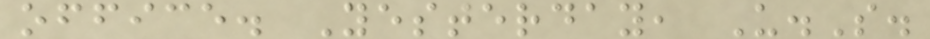office. Yesterday, U.S.
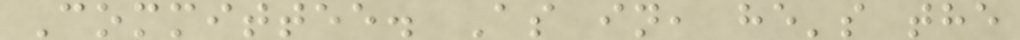Committee. As in, he's the
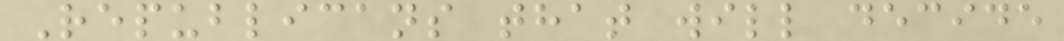Republicans that will decide
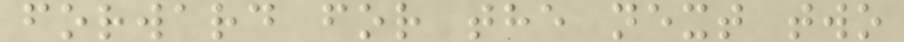forward for the next two
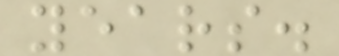years.
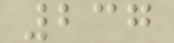237
